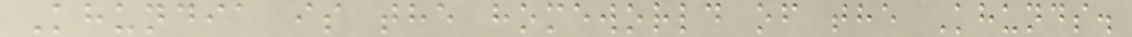Khundia is the homeworld of the Khunds.
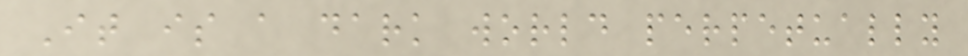It is a dark world perpetually
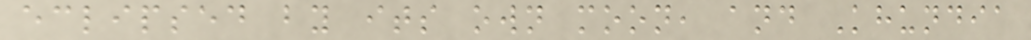eclipsed by its own moon, and Khundia
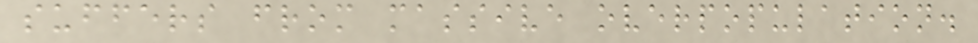suffers from massive overpopulation.
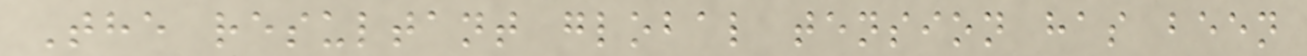The resultant global tension has been
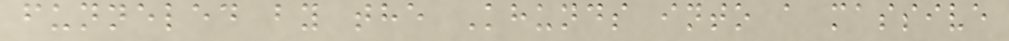funneled by the Khunds into a massive
